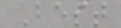Best
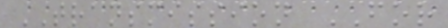TRANSMISSION FOR
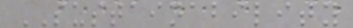SUSTAINABILITY
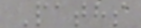Paths
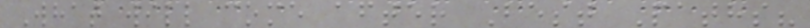What will come after Best Paths?
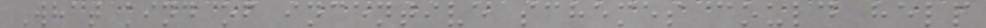What kind of incentive schemes could help
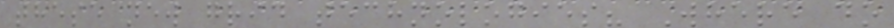these new grid technologies? Where do
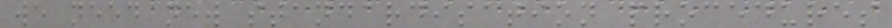we need new standardisation procedures
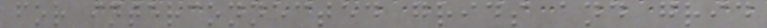for interconnected grids and grid
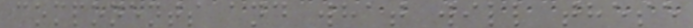components and what will these
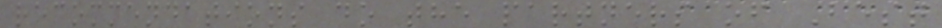recommendations do the partners of Best
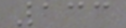133
